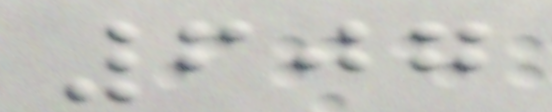607
